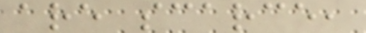are scarce,
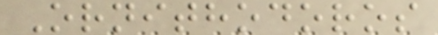Ornithodoros
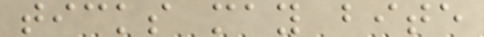ticks may bite
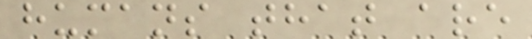humans that are
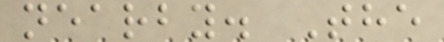nearby. The
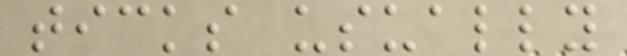ticks usually
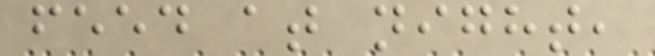feed at night,
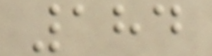184
